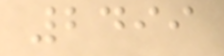2499
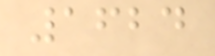1624
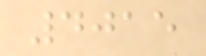4015
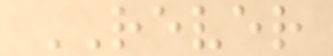REVER
